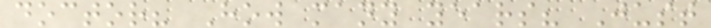doctor? How many years? Just
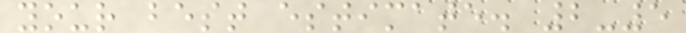your best estimate. 2-5
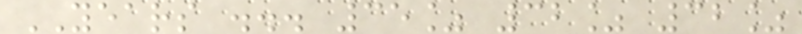YEARS ... 35% 32% 32%
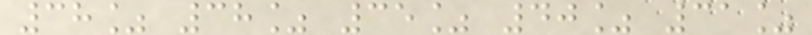38% 38% 35% 40% 31%
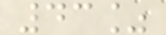43%
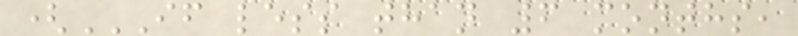(IF LESS THAN 6 MONTHS,
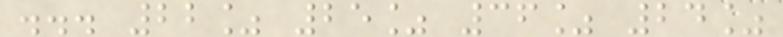... 22% 25% 36% 24%
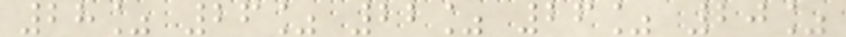28% 26% 22% 26% 20%
